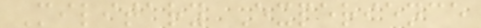Military Experience
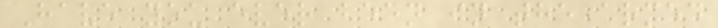Have you ever been in the armed
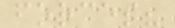forces?
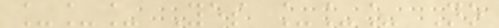___ Yes ___ No
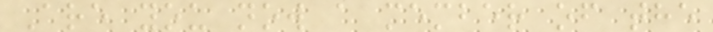Are you now a member of the
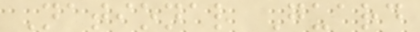National Guard
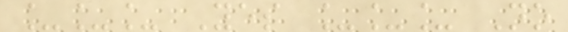___ Yes ___ No
